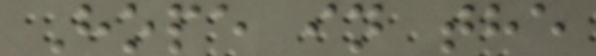Hope in the
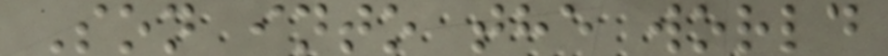Son into the world
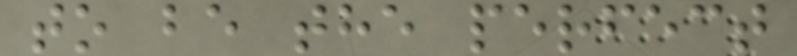to be the perfect
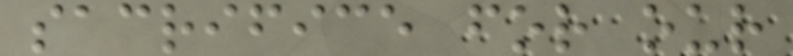sacrifice for our
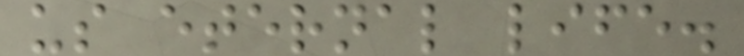us eternal life.
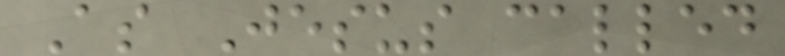As Jesus called
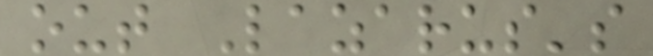out Lazarus's
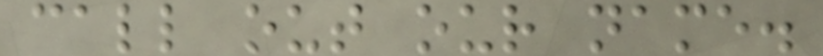call out our name.
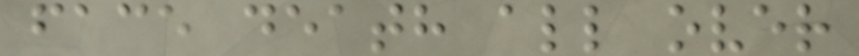face death all over
